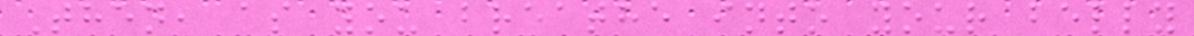Then, as you breathe into your belly
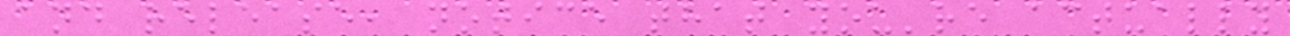and release, notice that you're actually
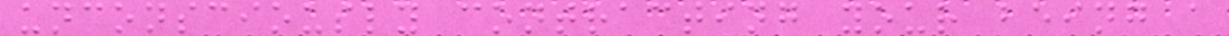unconsciously contracting your being a
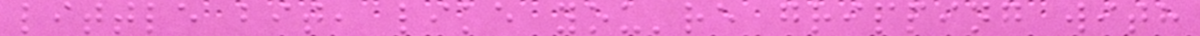little bit, like you're gripping with
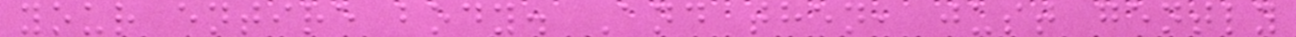your entire body. And then, just gently
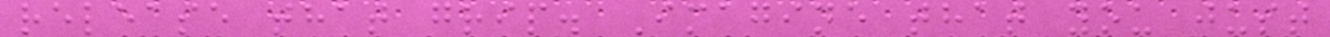release that grip. Imagine that you just
